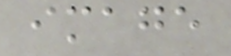image
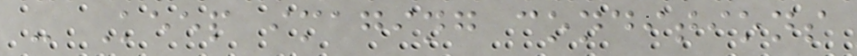- Keep imaging conditions
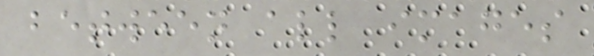between all images
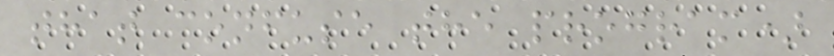that confuse the program)
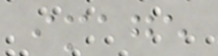image
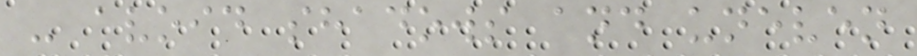- avoid shadows and uneven
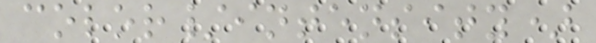color/intensity)
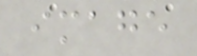image
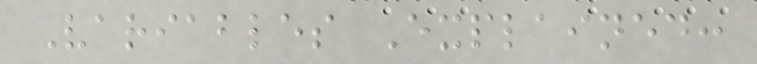Variables Explained:
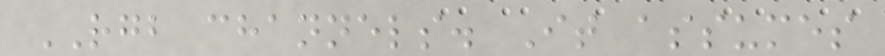RGB channels. It assumes
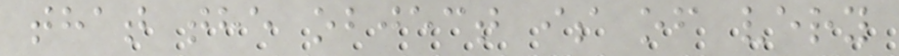that the object is of very
